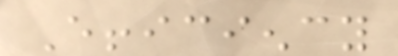Efficiency
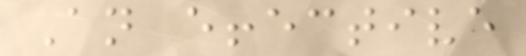An effective
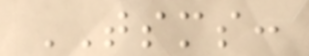TSMS:
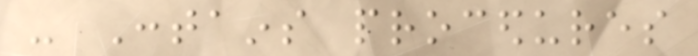- Contains procedures
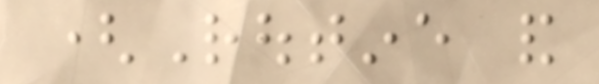(Routine and
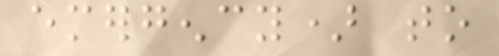emergency) to
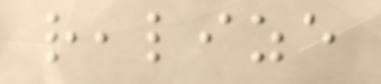realize
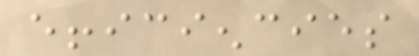efficiencies
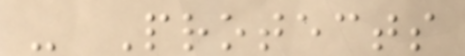- Protects
